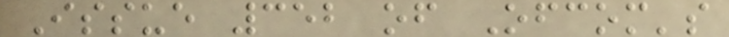Issue 352 of Ofcom's
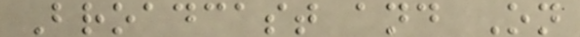Broadcast and On
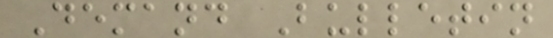Demand Bulletin
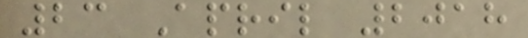23 April 2018
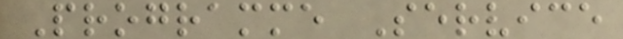Programme Service
